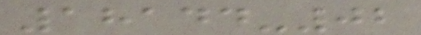18144-02
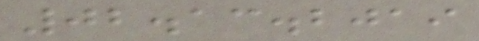02.13.2019
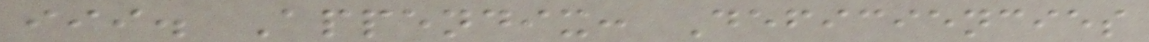iii. Appendix: Deficiencies
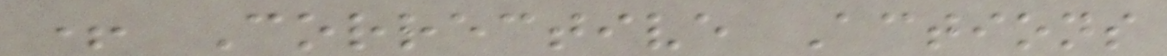+ Corrective Actions
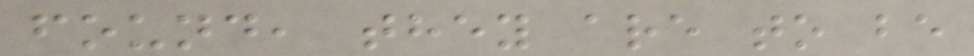found, they are to be
